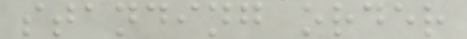standing order
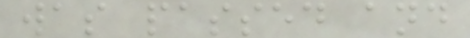was passed and
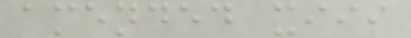amended xiii
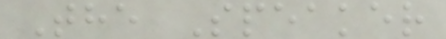The Speaker
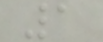1
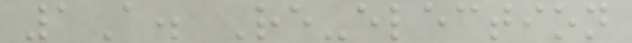1A. Re-election
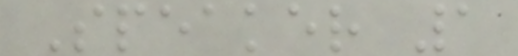Speaker 1
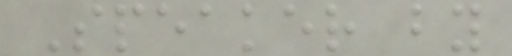Speaker by
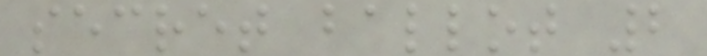secret ballot 2
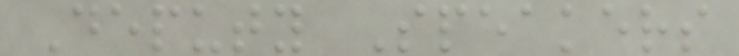Deputy Speakers
